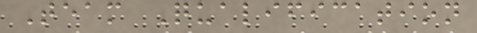Team Qualification
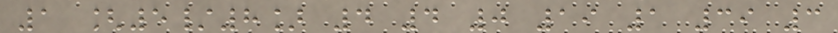1 [5/8] 4 4 0 19 1 39 3
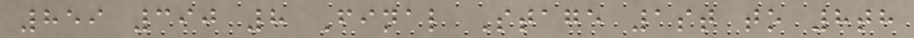859 390 8 Final Stage 1st to 8th
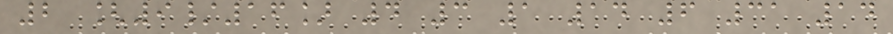2 [9/16] 4 3 1 14 6 31 14
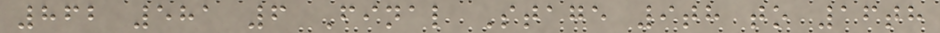862 581 6 Final Stage 9th to 16th
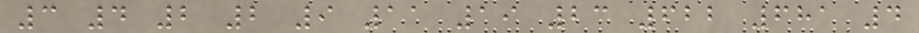3 4 2 2 9 11 19 23 622 681 4
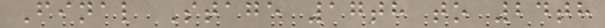Final Stage 17th to 24th
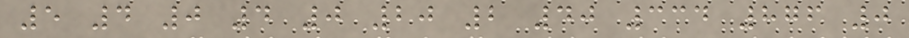5 4 0 4 0 20 2 40 334 876 0
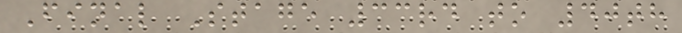Final Stage 33rd to 40th
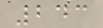243
